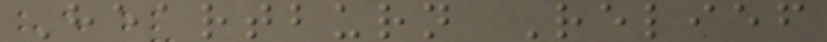Heartburn Relief
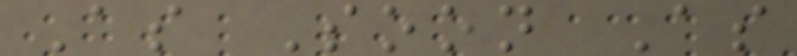As Soon As
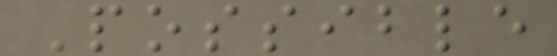Possible
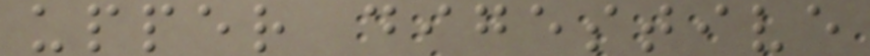upper digestive
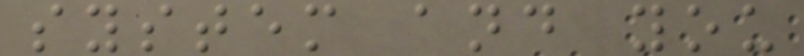system and you
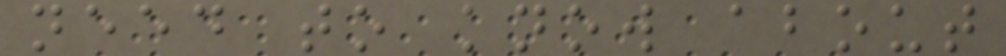need to know about
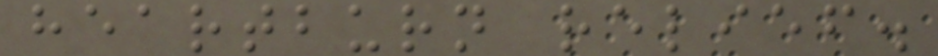heartburn relief.
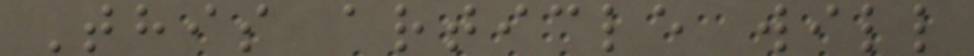This article will
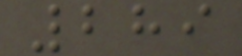289
